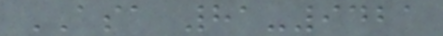ASA 81-9421
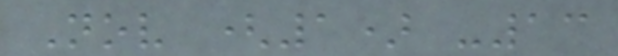Nov (1) -13
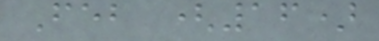Feb (16)
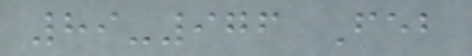89-976 Feb
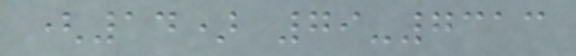(14) 79-7313
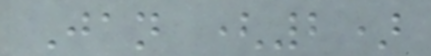Jan (2)
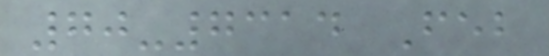70-7314 Feb
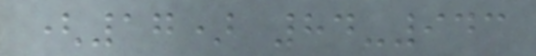(17) 84-943
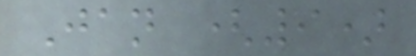Jan (9)
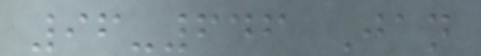96-646 Jan
